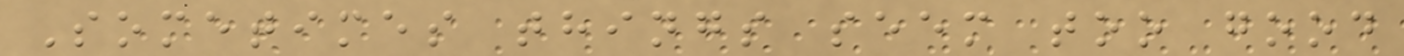Sometimes things seem too good
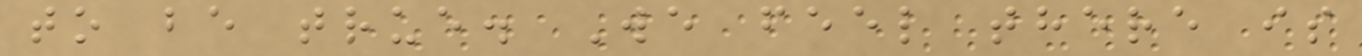to be true. We feel there is
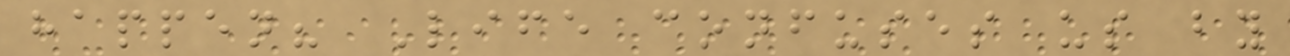happen? Life confuses us by
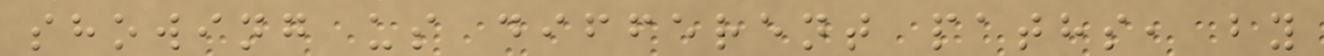showing us different paths, by
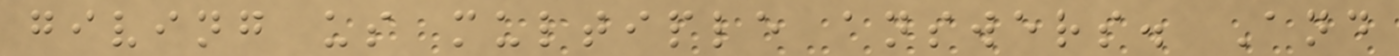giving us multiple answers. And
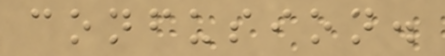confusion.
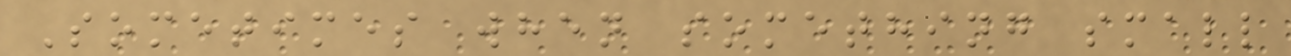Sometimes when something small
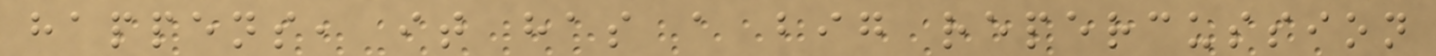happens, it has a big repercussion
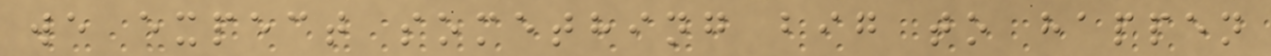we expect something big to happen
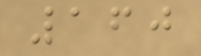160
